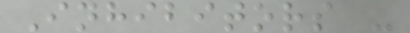Inhibitors -
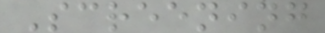Screening
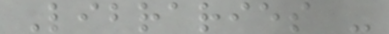Libraries -
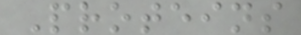Proteins
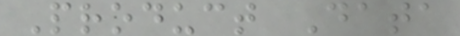Product Data
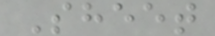Sheet
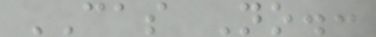CAS No.:
